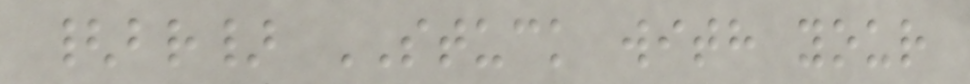{br} STUCK with your
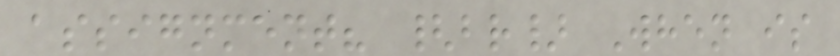assignment? {br} When is
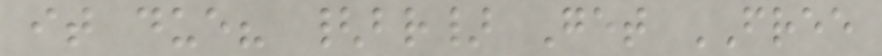it due? {br} Get FREE
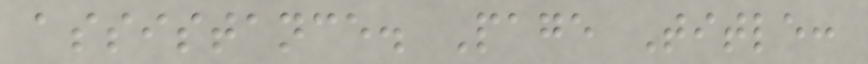assistance. Page Title:
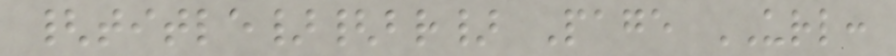{title}{br} Page URL:
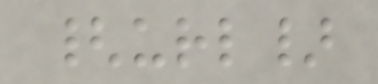{url}
